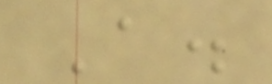A.
